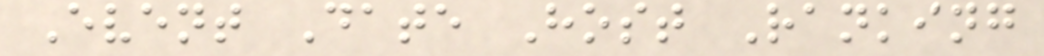Event Date Host Ranking
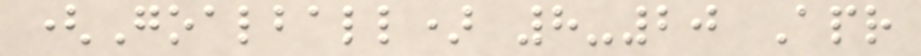(Goalball) 8-20 Apr
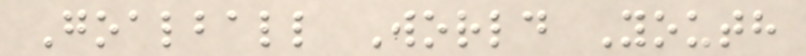Goalball World Youth
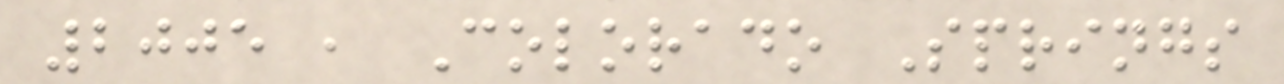2005 , Colorado Springs
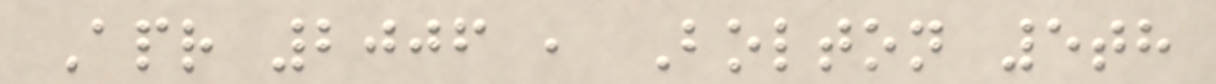Apr 2006 , Bolton 5th
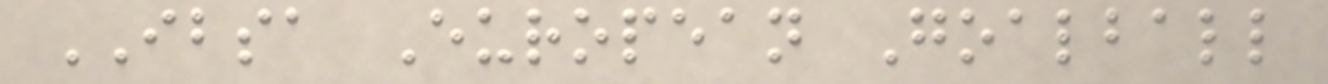IBSA European Goalball
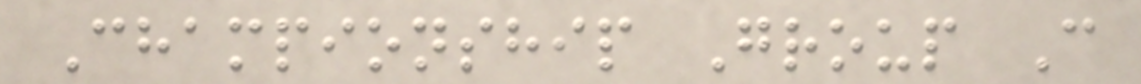Championship Group C
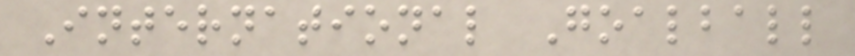International Goalball
